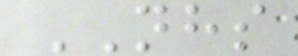NHS
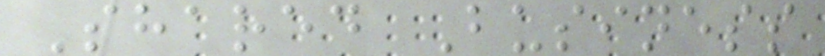Shared Business
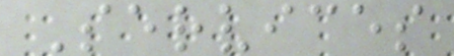Services
